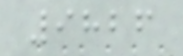9826
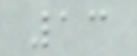13
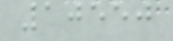10550
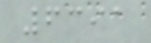6391
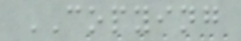COPYING
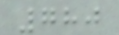780
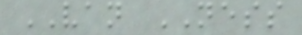VAN NESS
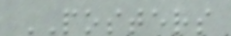POSTERS
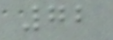72
